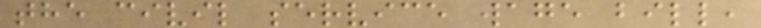the civil service wage bill,
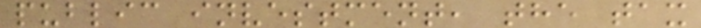public investment, the tax
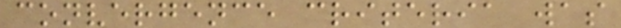convergence criteria was
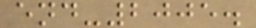end-2005.
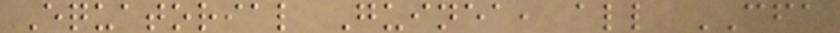Equatorial Guinea, all CFA
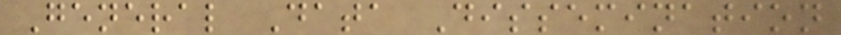General Data Dissemination
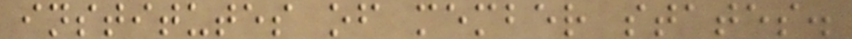institutes of member states.
